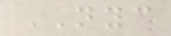NYC
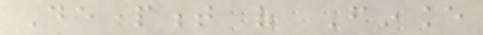Department of Finance
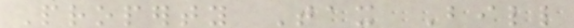Property Tax Bill
